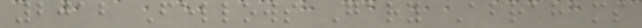2012 Fellows Gary Abrahams
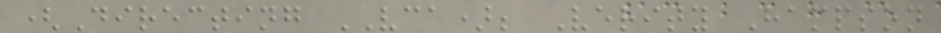(Directing VCA); Verity Hampson
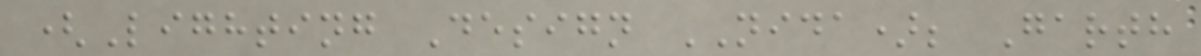(Lighting Design NIDA); Garth
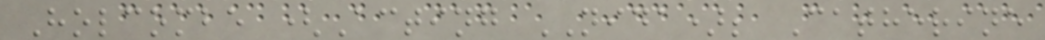Holcombe (Acting NIDA); Catherine
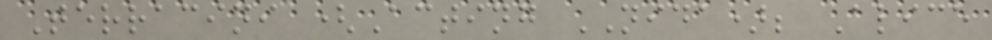Terracini (Acting NIDA); Alice
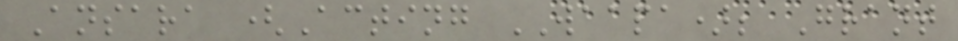Ansara (Acting WAAPA); Grant
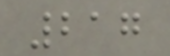217
